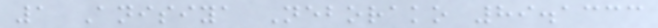1 Anisiya Neborako 89.1333
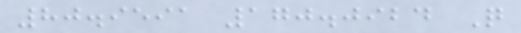80.9591 170.0924 Q
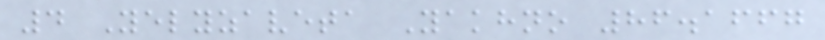4 Yelyzaveta Yakhno 86.1667
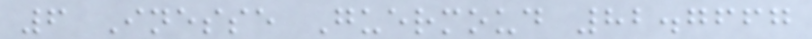6 Inesse Guermoud 82.7667
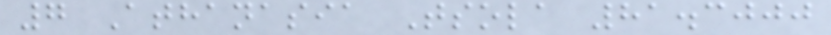7 Athanasia Tsola 81.3000
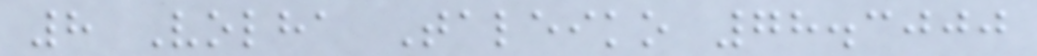8 Volha Taleiko 78.3000
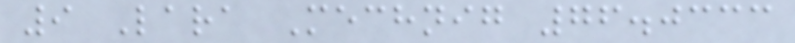9 Lara Mechnig 76.0333
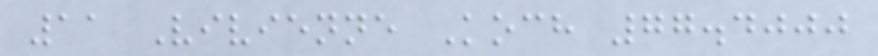11 Vivienne Koch 77.4000
